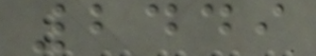2449
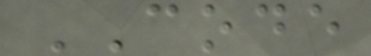CODE
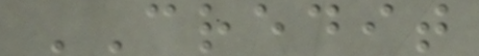CREDIT
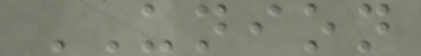UNION
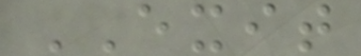EXIT
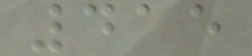415
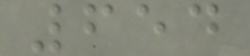654
